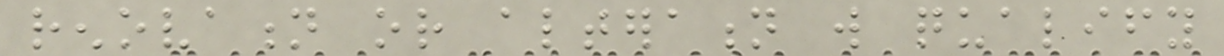renovation or alteration will qualify
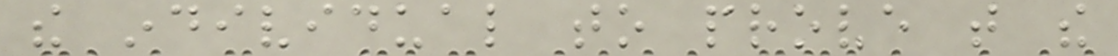the individual to prove that the
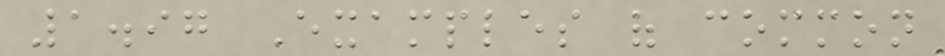1.97 Examples of common
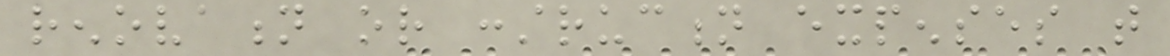renovation or construction expenses that
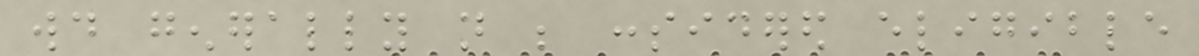would generally not be considered eligible
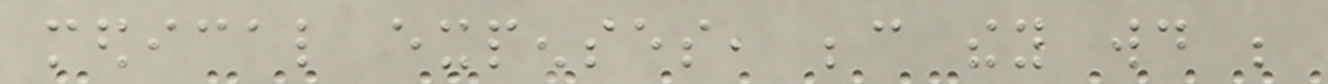medical expenses, because they would be
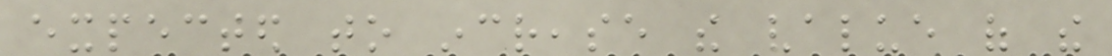expected to increase the value of the
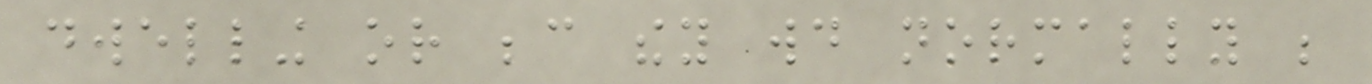dwelling or because they would normally be
